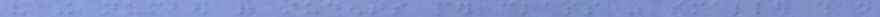and the number of students per class was smaller than
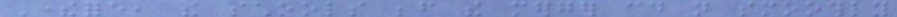Therefore, the schools before the merger could not smoothly
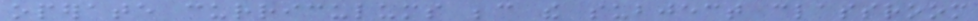operate curriculums because the subject classroom
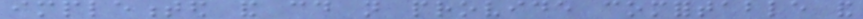implemented and could not provide comfortable and
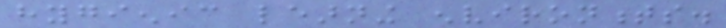hygienic learning environments.
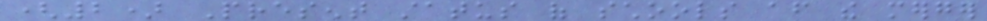(2) Present status of schools after the merger
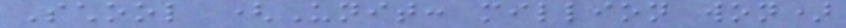School (Unit: million won)
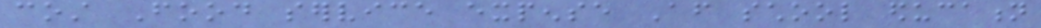cost Food service expense After school education
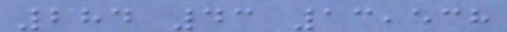284 43 13,538
